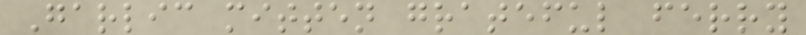Garlic mitten grateful ferry
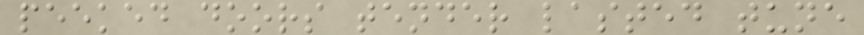peeked doors tender lasted tune
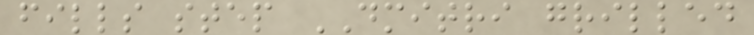fills step DMITRI grilled
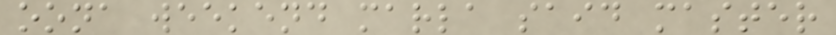oona weekend marla said master
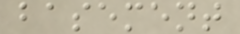basement
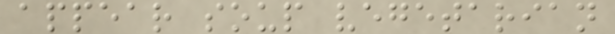appear soup vegetarian
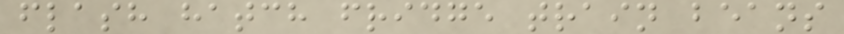flash hatch fridge train beans
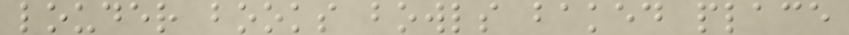louder books bowls baked place
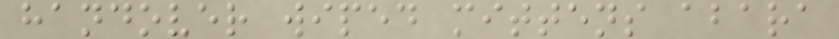handover wiped mittens abara
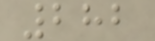282
